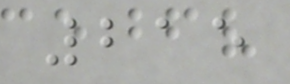215
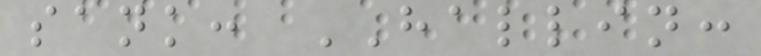sank: HALLIN:
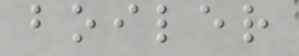boiler
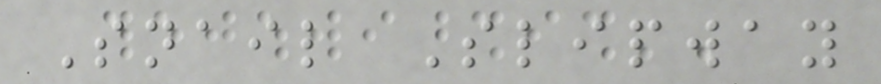Snail Slipway
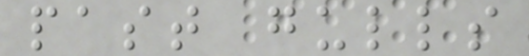past gulls
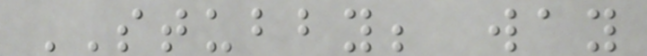STUBBY; way
